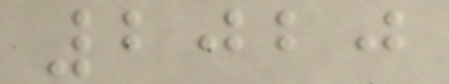2020
